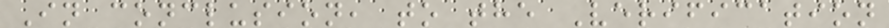In conclusion, to the Verification
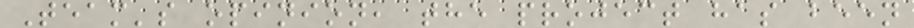Team's opinion, the project has been
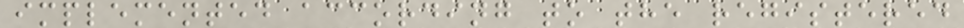implemented according to the registered
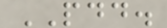PDD.
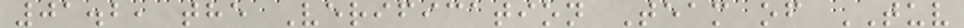01.2, the Verification Team of TUV
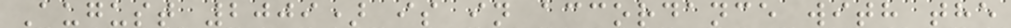August 2009) is in accordance with the
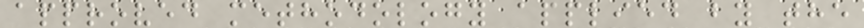approved methodology applied by the
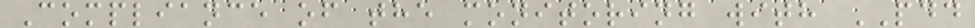Compliance of the monitoring with PDD
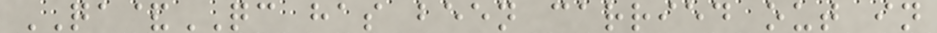QA&QC has been carried out in
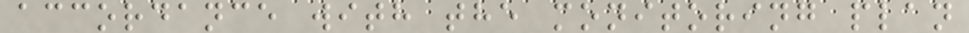accordance with the monitoring plan
